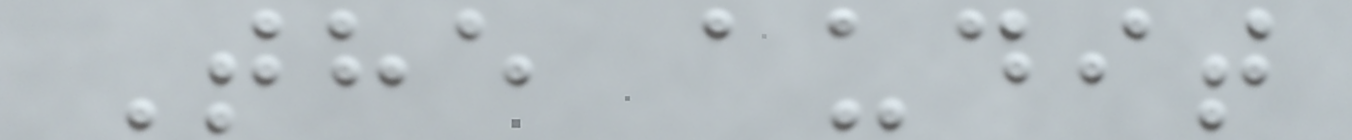The audit
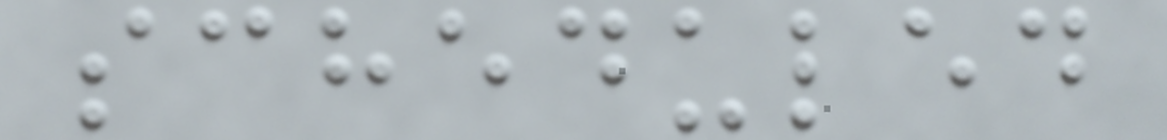scheduled
